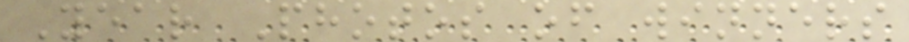Year Photos of winners
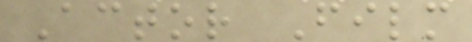Actor Film
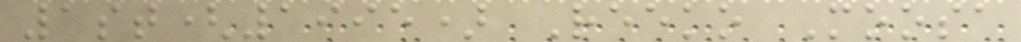1st(1995) Reeko Moosa
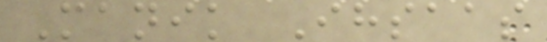Manik Ihsaas
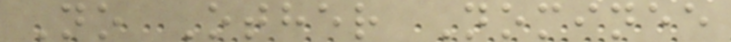No Other Nominee
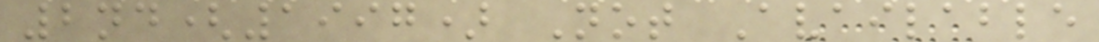2nd(1997) Not Available
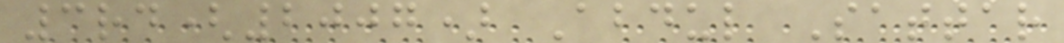3rd(2007) Abdul Sattar
